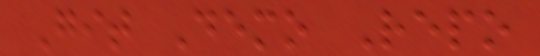Git Demo Repo
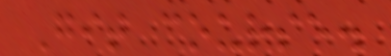Git course.
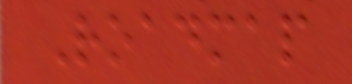Roadmap
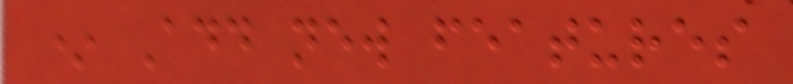* Add new features
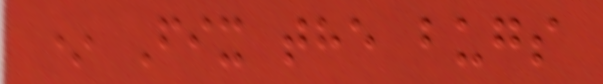* Fix the bugs
